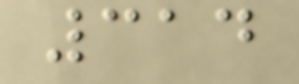314
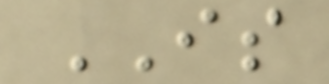IS
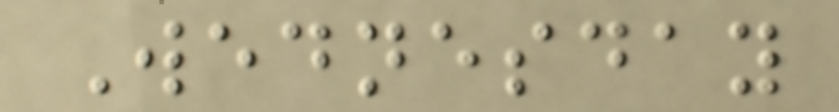Wednesday
